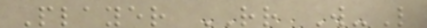Player RR W-L
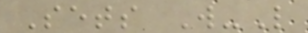Sets W-L
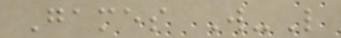Games W-L
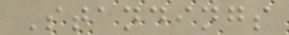Standings
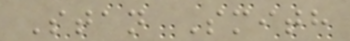Stan Smith
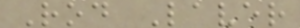Rod Laver
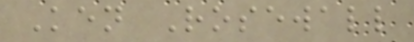Ken Rosewall
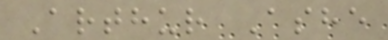Arthur Ashe
